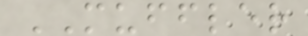MUFFLER
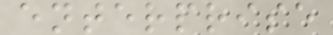enterprise
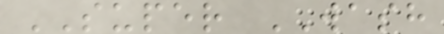SUPER WASH
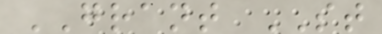GRANT ST
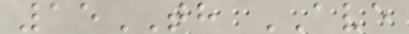15TH AVE
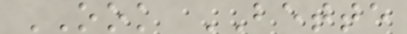OOK BETTE
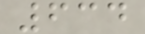634
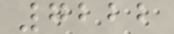7222
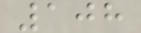108
